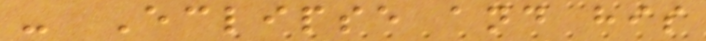- Eclipse and his
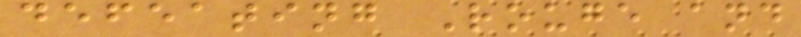defeating Rouge and
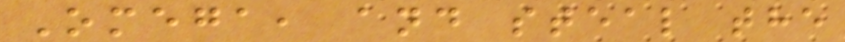Omega, and steal the
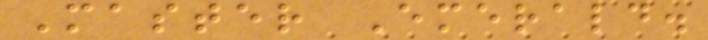Master Emerald.
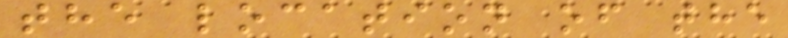the location of the
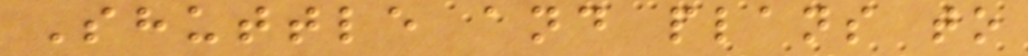Shuttle and plans to
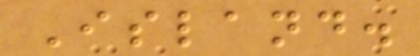Island.
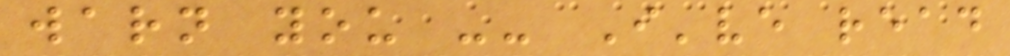warn you -- I've read
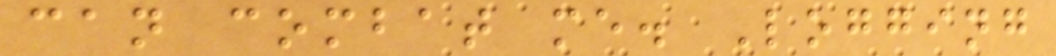can combat me. Logging
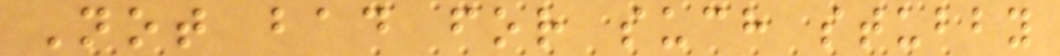Not bad for such stubby
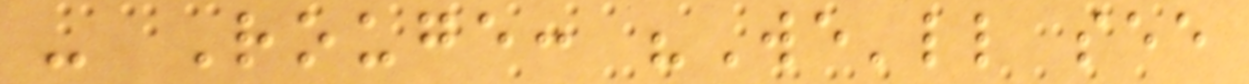- Rouge: "We'll see
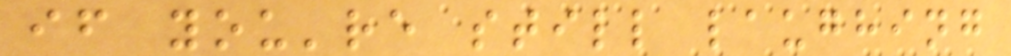if you're still laughing
